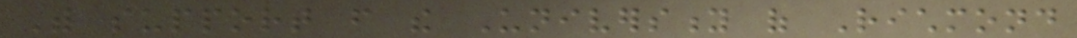With support from the University of Richmond
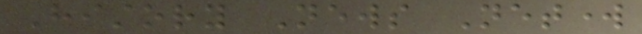History News Network
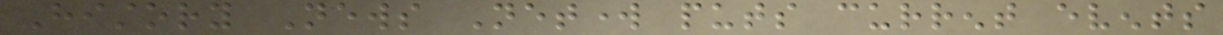History News Network puts current events
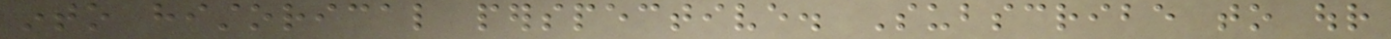into historical perspective. Subscribe to our
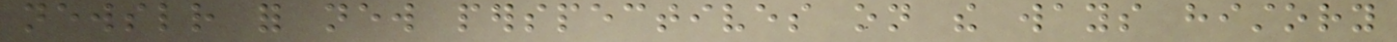newsletter for new perspectives on the ways history
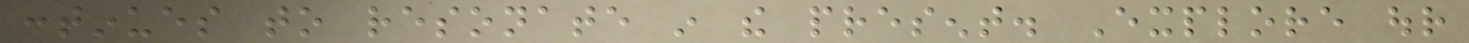continues to resonate in the present. Explore our
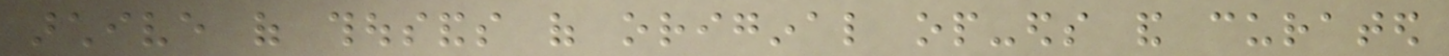archive of thousands of original op-eds and curated
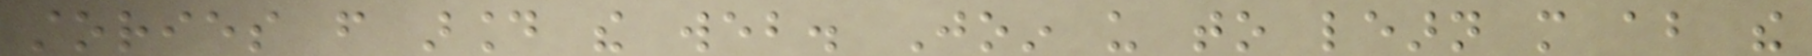stories from around the web. Join us to learn more about the
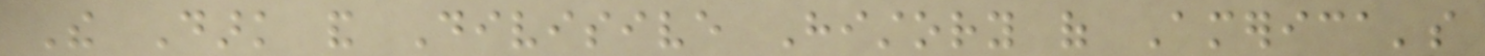The Dark and Divisive History of America's
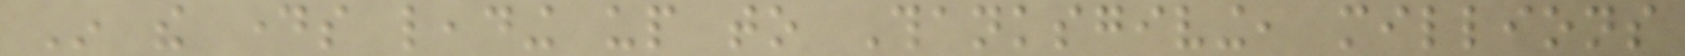In the days leading up to Thanksgiving, millions
